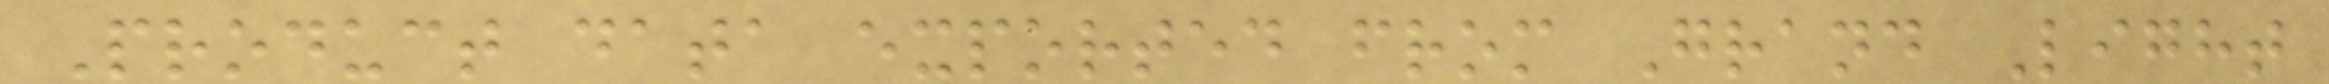Product data exported from Grand Light
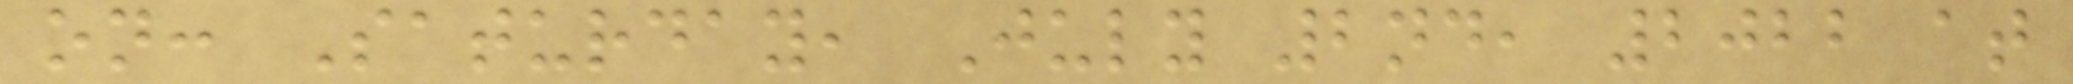on: Saturday, July 2nd, 2022 at
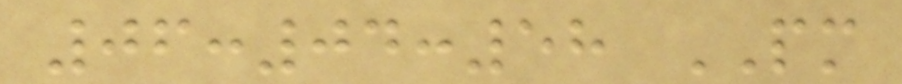06:04:58 PM
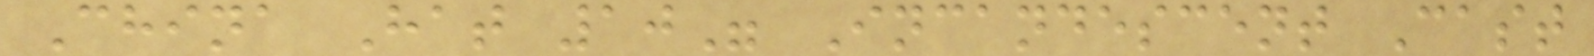China Hat 10" Incandescent Cast
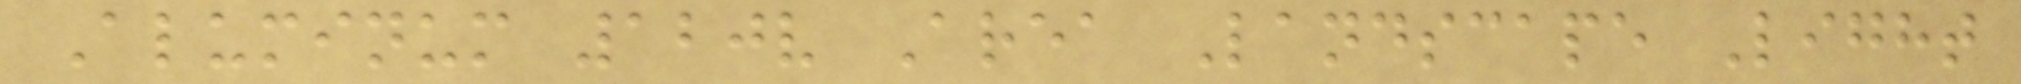Aluminum 120v Area Landscape Light
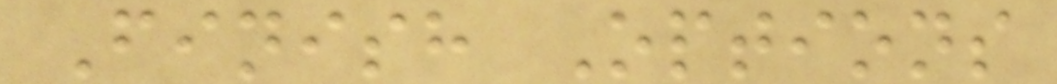Finish Options
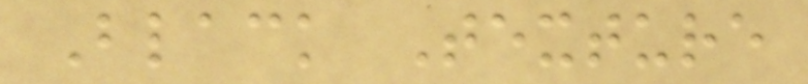Black Texture
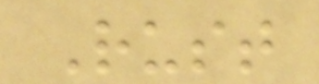Rust
